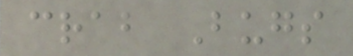crab Bugs
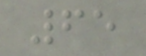65
